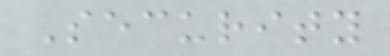Security
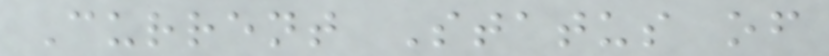Current Status of
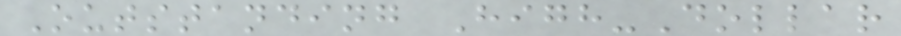Outstanding High-Dollar
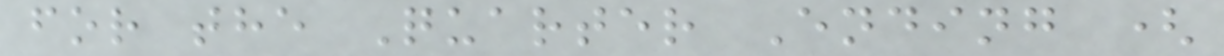for the Quarter Ending (
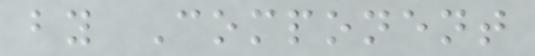by Component
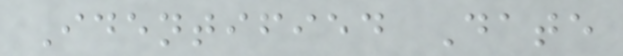Identified Date
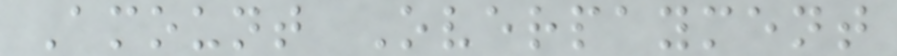Amount Overpayment
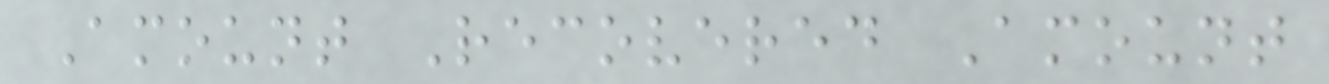Amount Recovered Amount
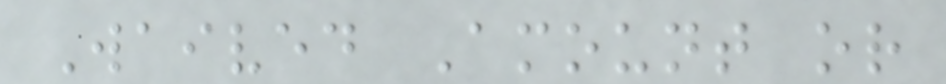Waived Amount or
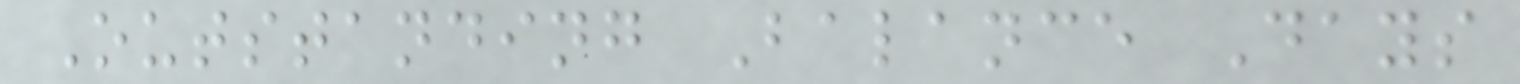Outstanding Balance Days
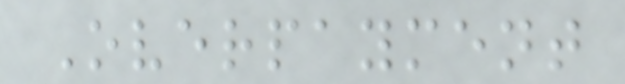Overpayment
